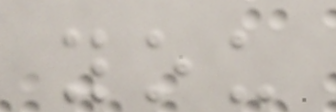you
